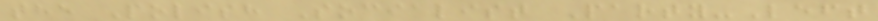the Polish Socialist Party-Left
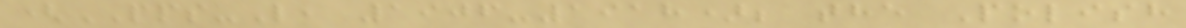(PPS-L, 1906-1918); the Polish
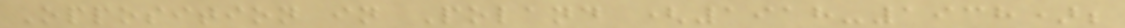Opposition in Poland (1918-1938);
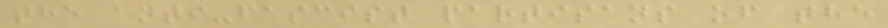the anti-fascist partisans of the
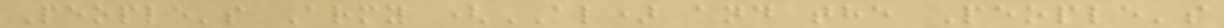People's Army (AL) and the People's
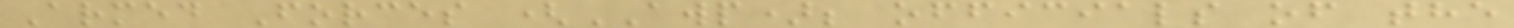Armed Forces (AWP); officials of the
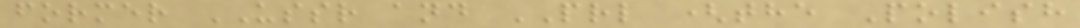former USSR and PRL (the Polish
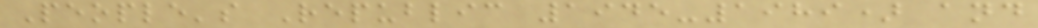People's Republic 1945-1989) and
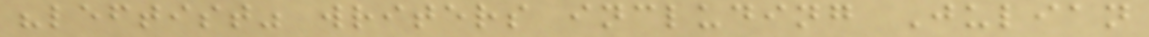"leftist" writers including Julian
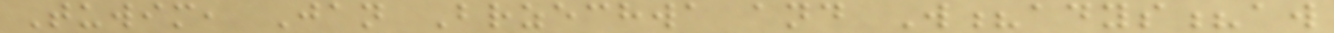Tuwim, Jan Brzechwa and W?adys?aw
